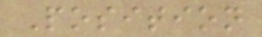Position
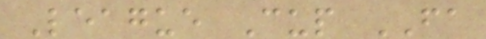League Cup FA
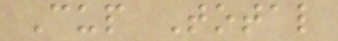Cup Total
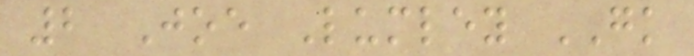2 Joe Lumley GK
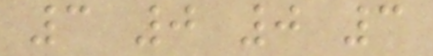3 0 0 3
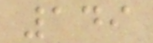149
